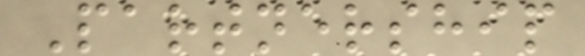Partnership
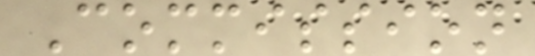Commission
